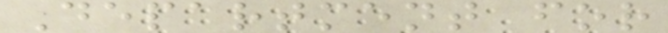Department for
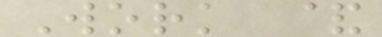Work &
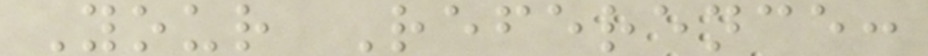Your Reference:
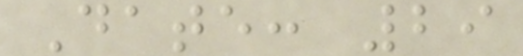Date: 29
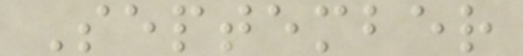September
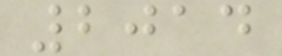2014
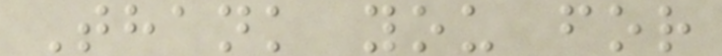Thank you for
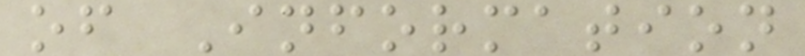of Information
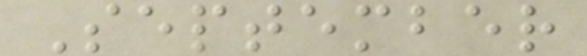September
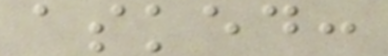asked:
